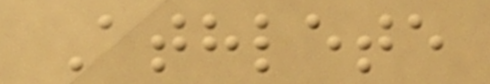Athlete
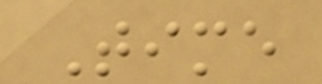Time
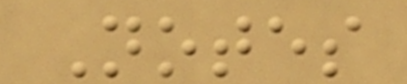Notes
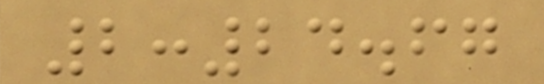2:24.67
